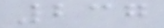237
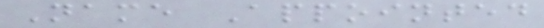Name Appointed
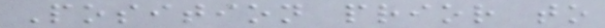Position prior to
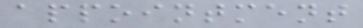appointment
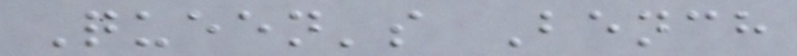Queen's Bench
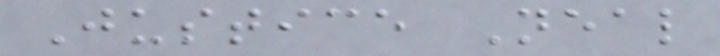Justice Neal
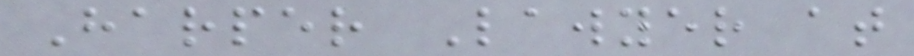Harper Lawyer at
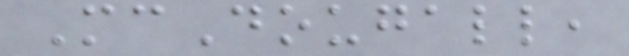McDougall,
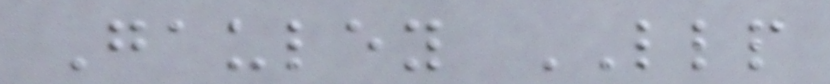Gauley LLP
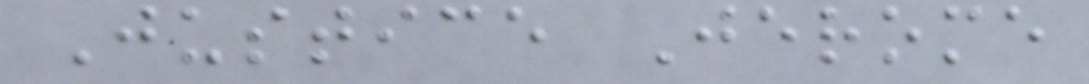Justice Jerome
